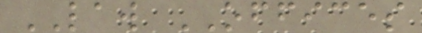LAW OFFICES
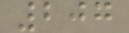207
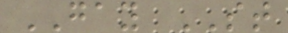GAY ST
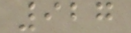927
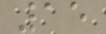15
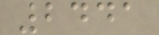2441
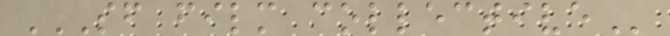SF FILM COLLECTIVE
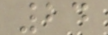24
